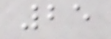25
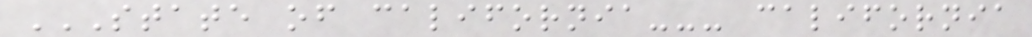STATE OF CALIFORNIA--- CALIFORNIA
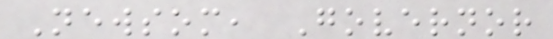Newsom, Governor
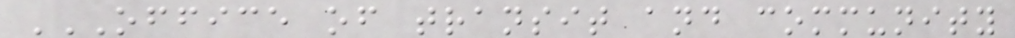OFFICE OF TRANSIT AND COMMUNITY
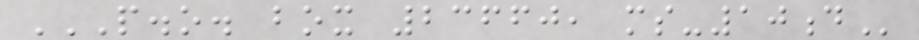P.O. BOX 23660, MS-10D
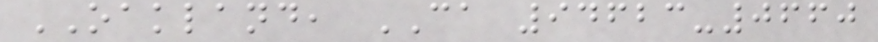OAKLAND, CA 94623-0660
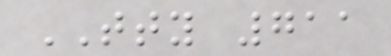TTY 711
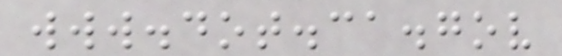www.dot.ca.gov
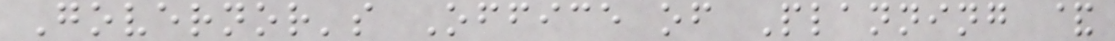Governor's Office of Planning &
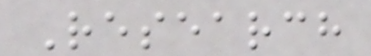Research
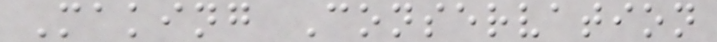Making Conservation
